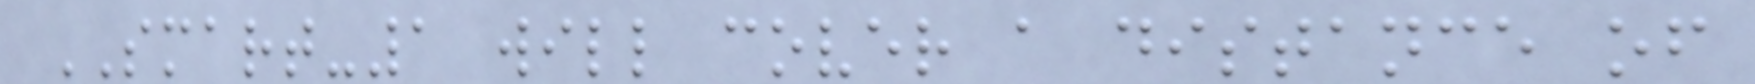SMART-1 will cover a distance of
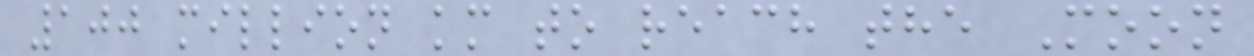100 million km to reach the Moon
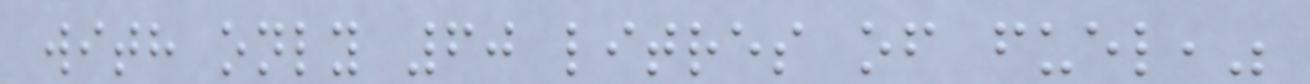with only 60 litres of fuel,"
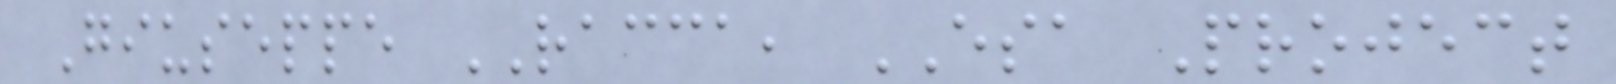Giuseppe RACCA, ESA Project
